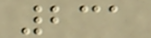231
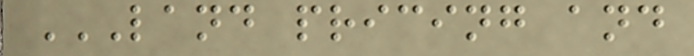LAND PRICING AND
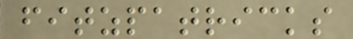fitzpatricks
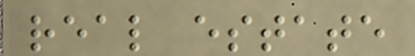real estate
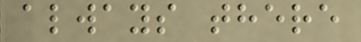always there
